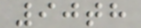90th
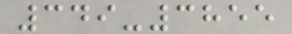349-3855
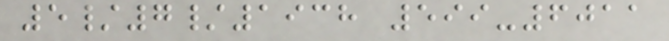5/7/1938 599-6011
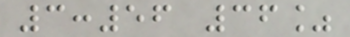3:56 36%
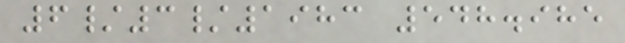6/3/1983 548.985
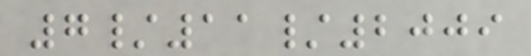7/11/2009
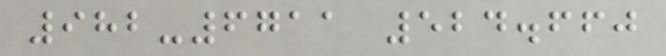982-6711 524.660
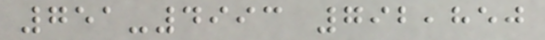751-4993 792,850
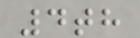4th
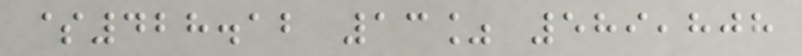$428.12 13% 589,808
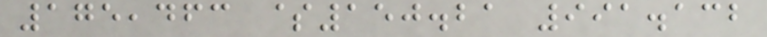175,463 $150.21 991.132
